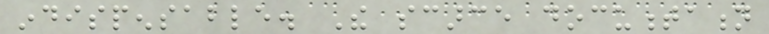indispensable. The scarce documentation
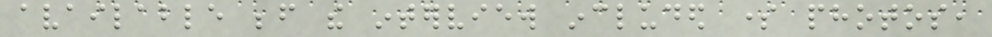available before the interview included some photos,
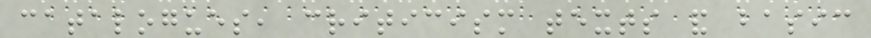catalogues, criticism texts and basic
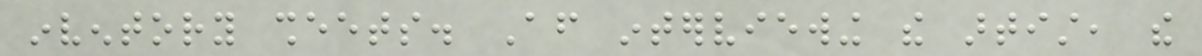inventory sheets. After interviewing the artist, the
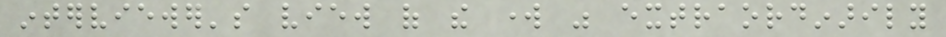interviewer's view of the work was extraordinarily
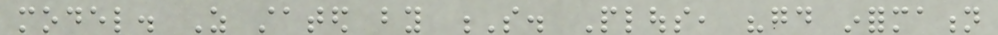model. As stated by S. Plous, "good information
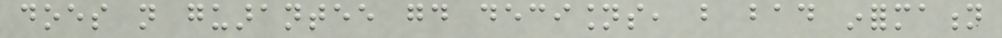does not guarantee good decisions, but bad information
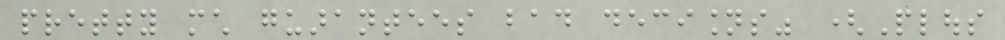pretty much guarantees bad decisions" (Plous
